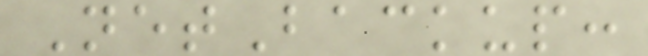NetBackup:
